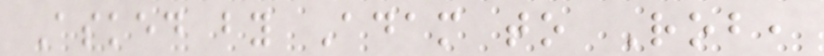Asked by Adam to Rob,
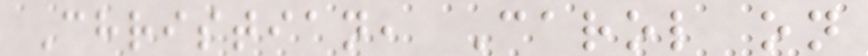Christian, Carol on
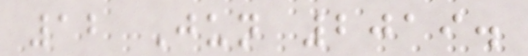12 Jun 2019.
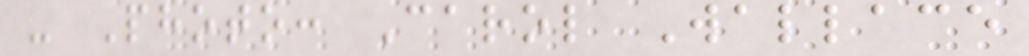- Photo: Carol Wallace
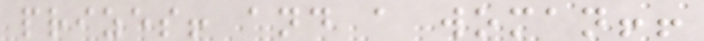prizes! and a woman!!
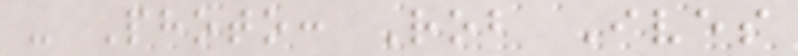- Photo: Rob Ives
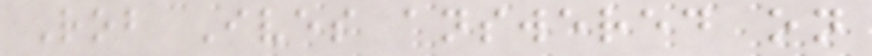Rob Ives answered on
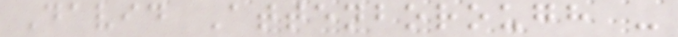David Attenborough -
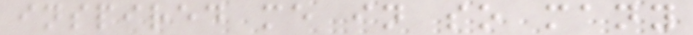inspired me in so many
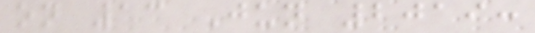on 13 Jun 2019:
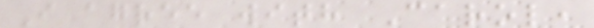I agree with Carol,
